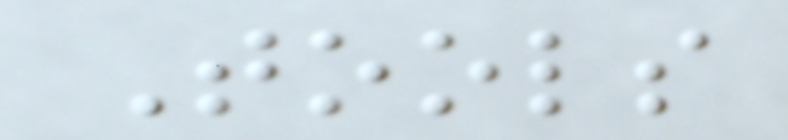Tools
